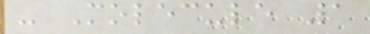- Molecule 1
